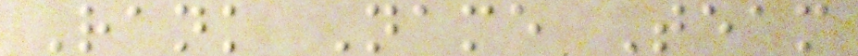Rank Name Team
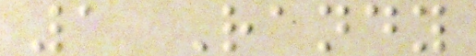1 Randy
